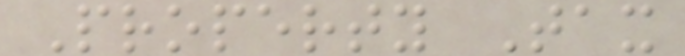Property Tax
